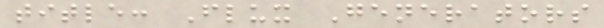title: Flux Generators
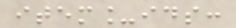item_ids:
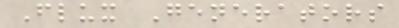Flux Generators
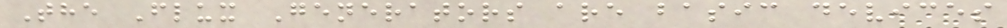The Flux Generators are basic devices
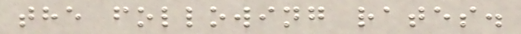the following rates.
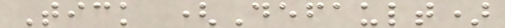Tick (Default)
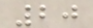20
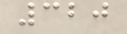320
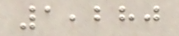1,280
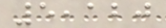5,120
